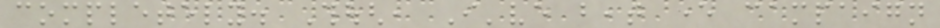completely. Though, I've beat ever campaign
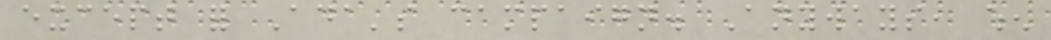except for Ada's campaign. Anyways, when
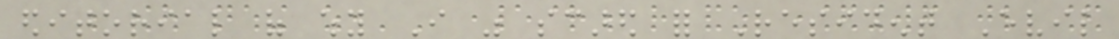editorial of why I was scared for Resident Evil
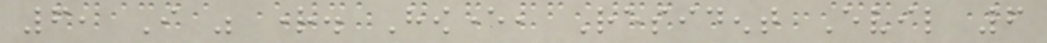6, I was right. However, Resident Evil 6
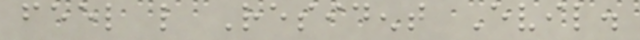feel like Resident Evil.
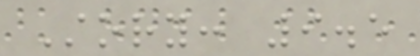Story: 9.5
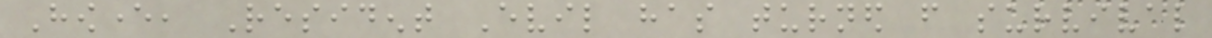However, Resident Evil has turned from survival
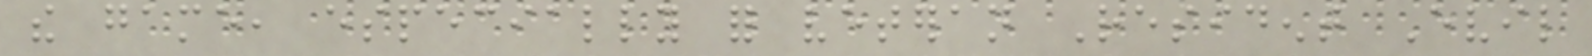the game, especially for veteran Resident Evil
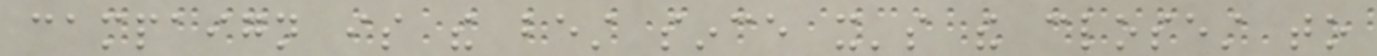campaign is the best since it's the closest to
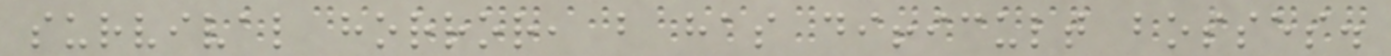survival horror, but has difficult bosses.
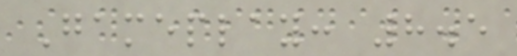Gameplay: 8.5
